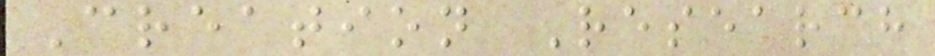Creation Research
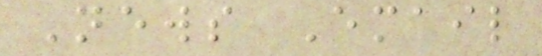News Email
